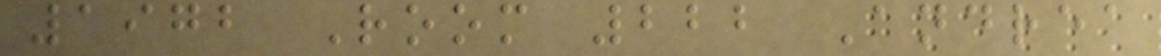1972 Room 222 Andrea
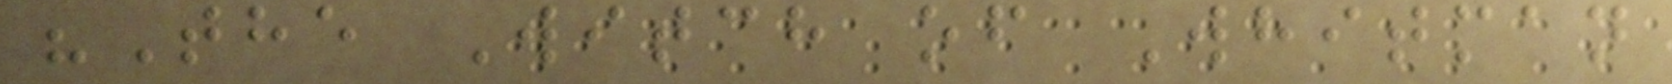"The Witch of Whitman
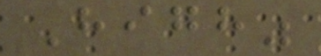High"
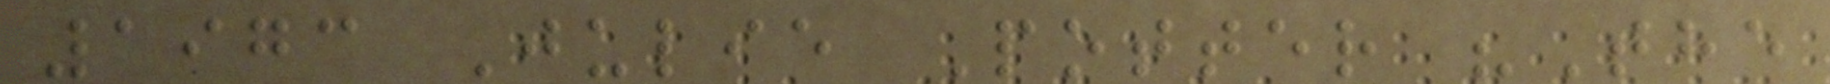1973 Julie Potter "The
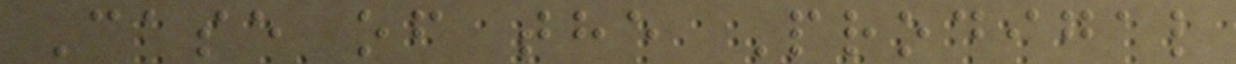Case of the Prodigal
